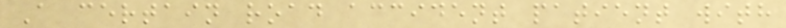A certain road accident patient with
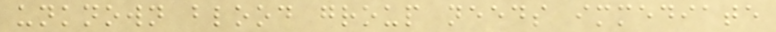unknown blood group needs immediate
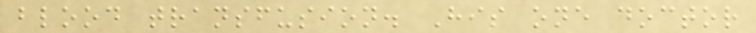blood transfusion. His one doctor
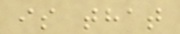is that
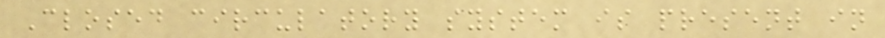Closed circulatory system is present in
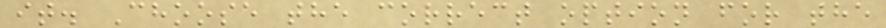it. Choose the correct option for the
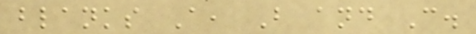blanks A, B and C.
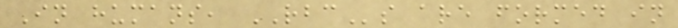In humans, RBCs are formed in
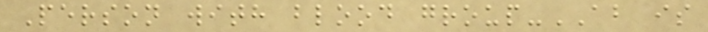Person with blood group-AB is
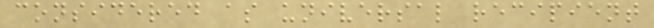considered as universal recipient
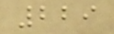229
